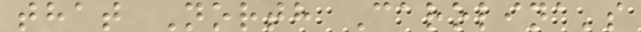that North Carolina's
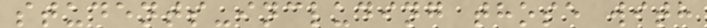students-including those with
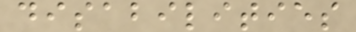disabilities
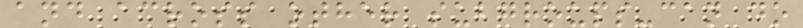and across other subgroups-can do
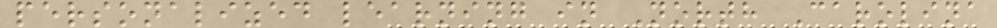personalized learning in North Carolina
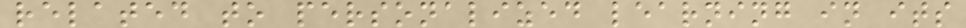related to personalized learning in its
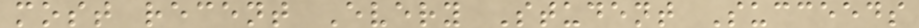most recent Every Student Succeeds
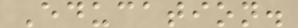Education.
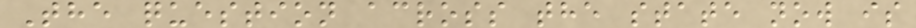The question across the state now is
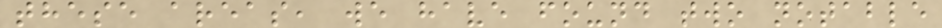these areas, we have found two notable
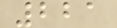221
